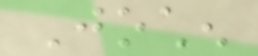Jochen
